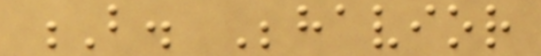B. Behavior
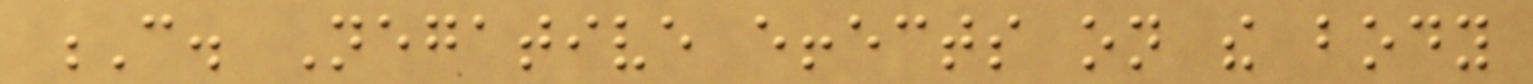C. Negative effects on the body
